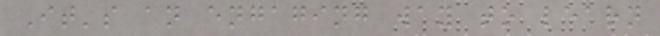It's an engaging way to learn
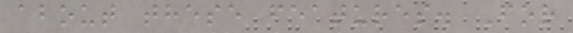about these features. For
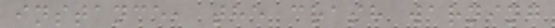instance, the crash warning
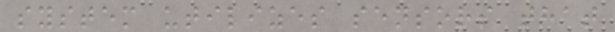system utilizes sensors that
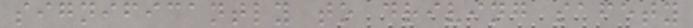significantly to driving safety
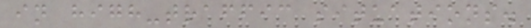in high-traffic situations.
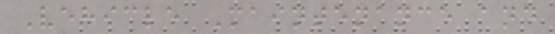Vehicle Maintenance and
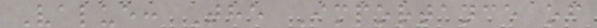Value: The Importance of
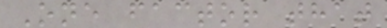One factor that
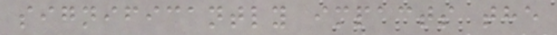significantly impacts the
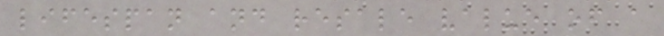lifespan and resale value of a
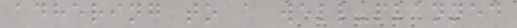adhering to a well-planned
